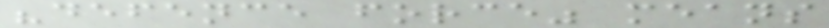"defence force" means
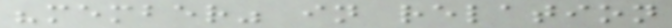"member" in relation
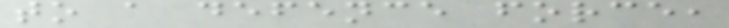to a defence force,
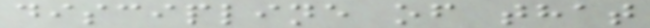discipline of that
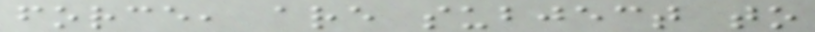force, are subject to
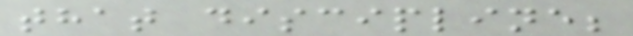that discipline;
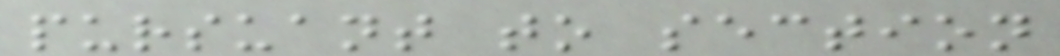pursuant to section
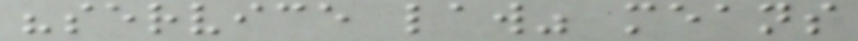"service law" means
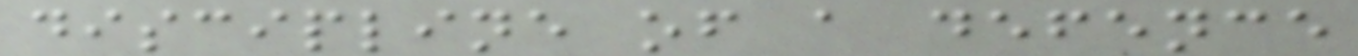discipline of a defence
